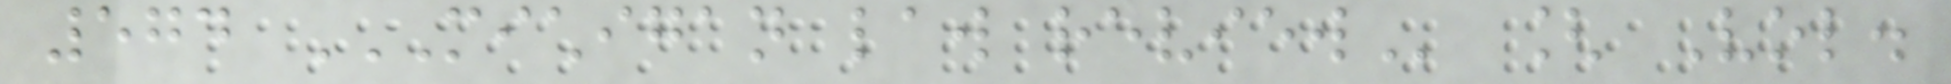574 MICHIGAN LAW REVIEW [ Vol.
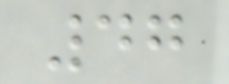47
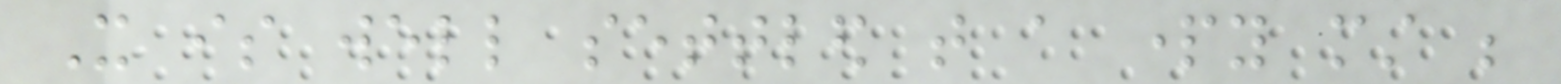It is well settled that a party must be
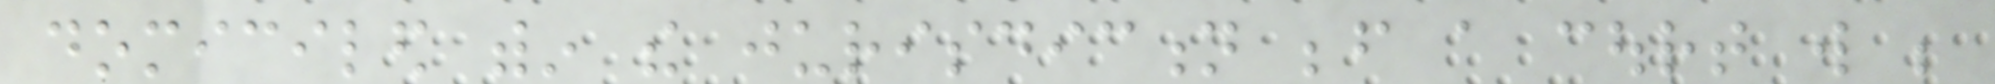domiciled within the jurisdiction before a court will be
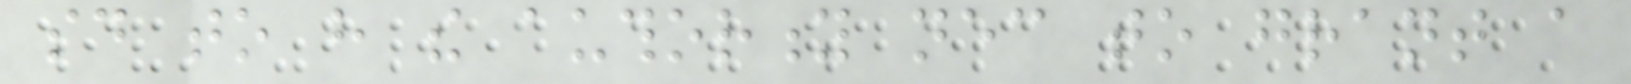said to have the authority necessary to grant a
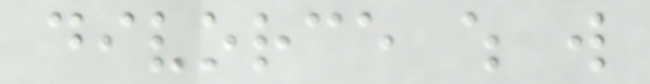divorce which will
